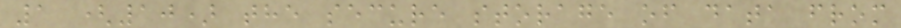1 (10) the secure storage of data from
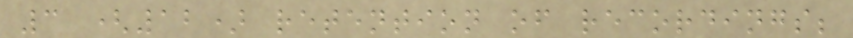3 (12) retention of recordings;
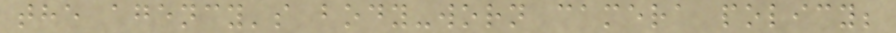the agency's body-worn camera policy;
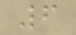6
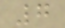7
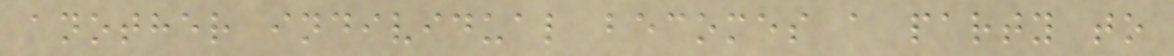another individual becomes a party to
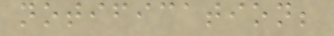notification;
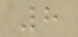8
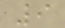9
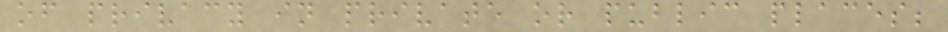of privacy in private or public places;
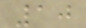10
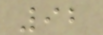92
